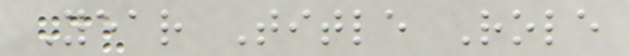Year Title Role
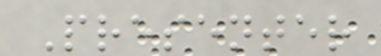Presenter
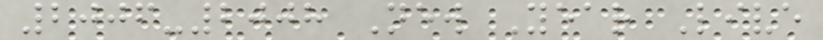2006-2008 New Year Live
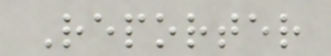Reporter
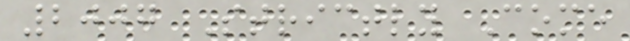2007 Strictly Come
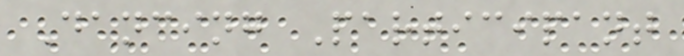Dancing Participant
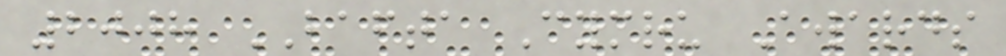2008 BAFTA Cymru Awards
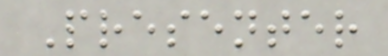Presenter
